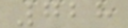728
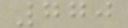770
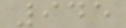945
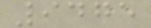9475
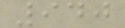940
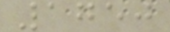1750
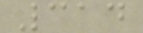314
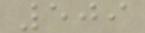509
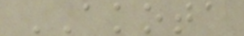AKOTA
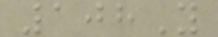108Y
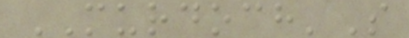MURDOCH'S
